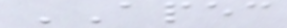APEC
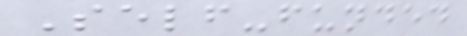Self-funded
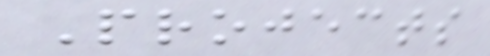Projects
